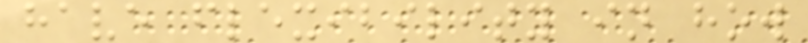have flexibility in how
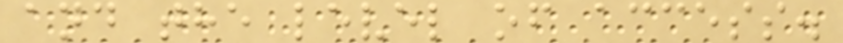and the level of access.
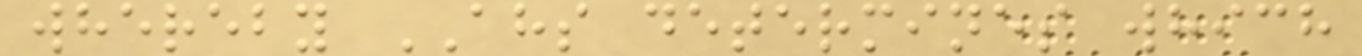whereby AHS determines which
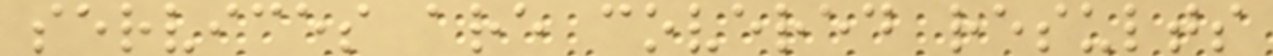services are covered results
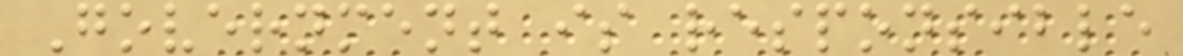Government is responsible
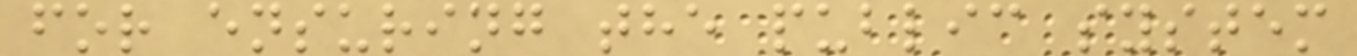for ensuring the public system
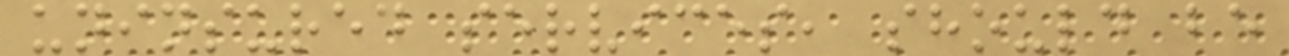uninsured services, should be
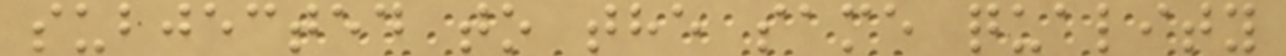subjected to the same quality
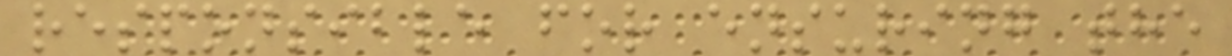responsible for ensuring the
